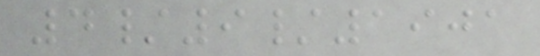4/9/1901
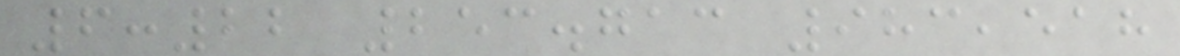6:22 253.713 983,518
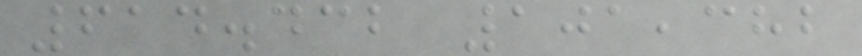614.432 101,382
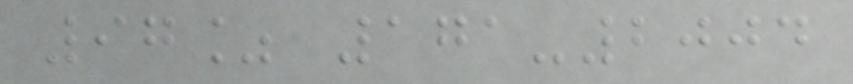97% 171-2004
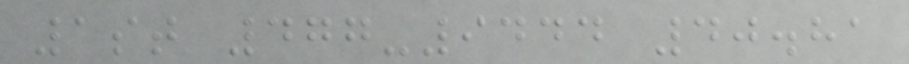1st 477-9444 40.81
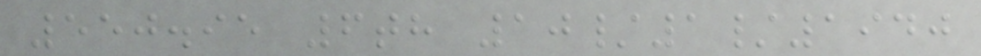550.95 6th 10/1/1940
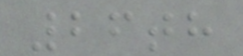26th
